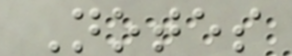Notes
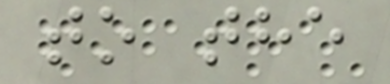to the
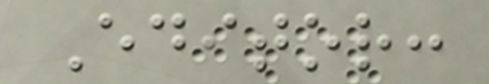Editor:
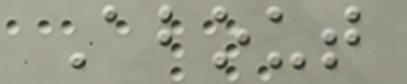About
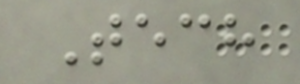Tech
